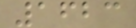1623
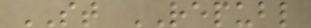ST REPUBL
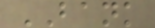BANK
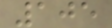105
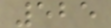525
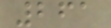261
